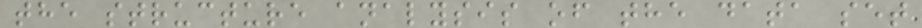the structure analysis of the data set
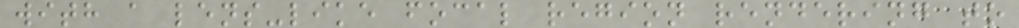with a lens-like focal region rendering to
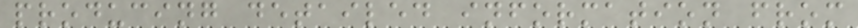producing detailed information from
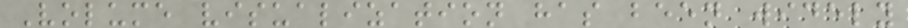Volume visualization has been widely
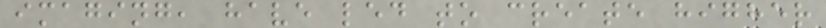imaging, have led to create higher
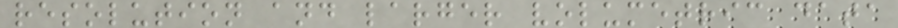resolution and larger volumetric data
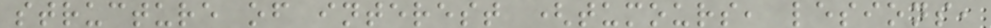structure of interest (tumours, lesions,
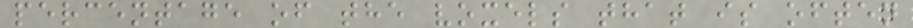percentage of the voxels that is often
